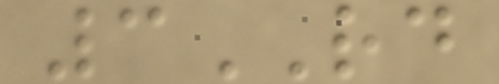3RD
